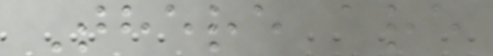There are
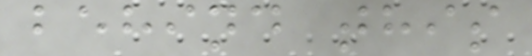behind this
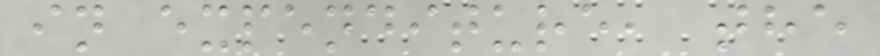in expenditure, the
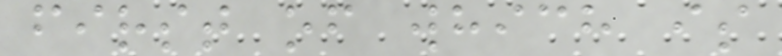first of which is
